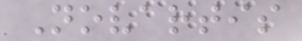Novartis
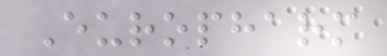Europharm
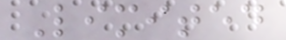Limited
